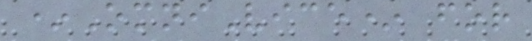*OmniVice* for
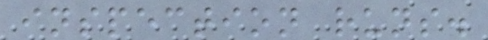inspection runs.
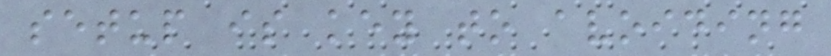setup is key to avoiding
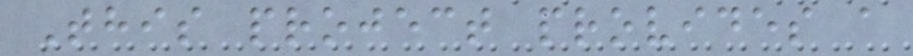This project provides a
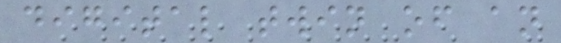digital twin of an
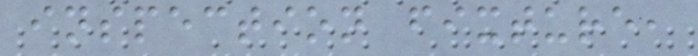inspection fixture,
